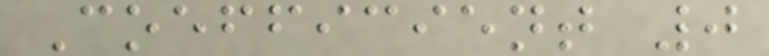Coefficient 0
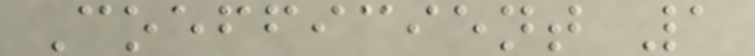Coefficient 1
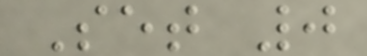Set 0
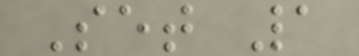Set 1
